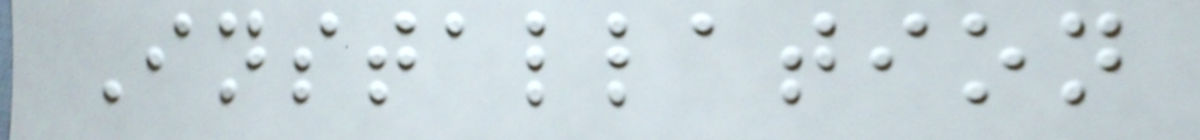Installation
